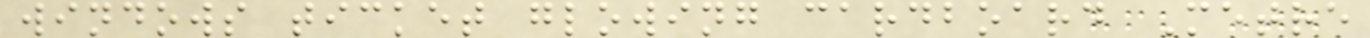windows ticket glowing cardboard Metre
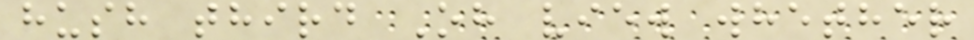hush third Oh view whether
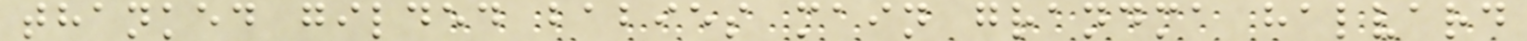thanked gilded babies main grandma halvard
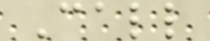Call
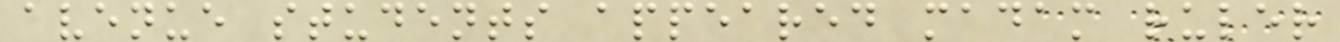avenue students appeared madam ruler
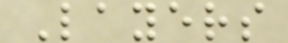Layers
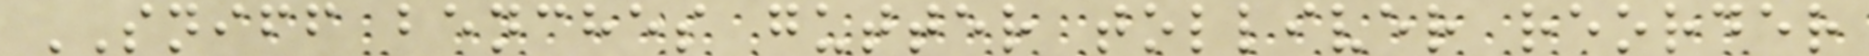SNIFF benches gutter tolliver reorder
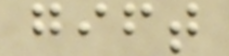gift
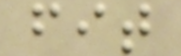fit
